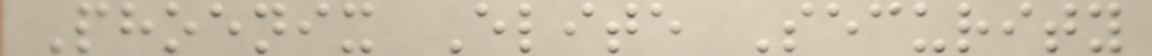Phoenix Elite Security
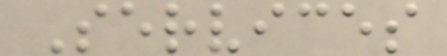Services
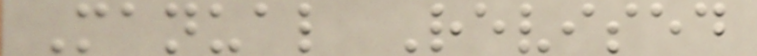Manual Revised
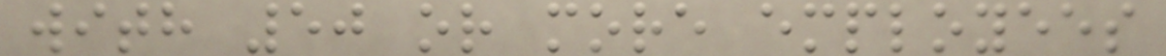with 50 or more employees
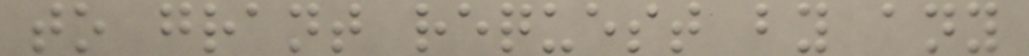to grant request by any
